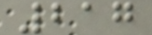217
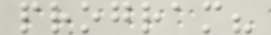program?
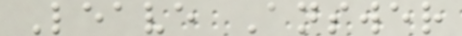Leave Answer
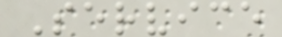Service
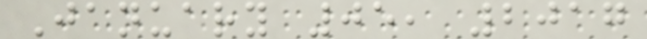January 05, 2017
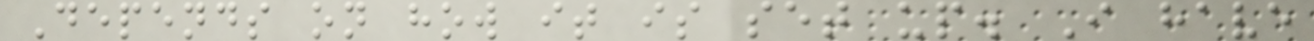Depends on how it is set up. I have
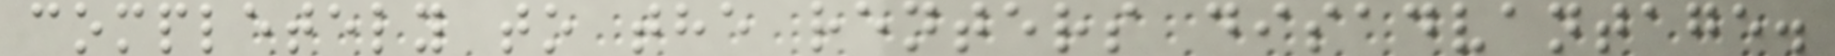completely to the renters disadvantage.
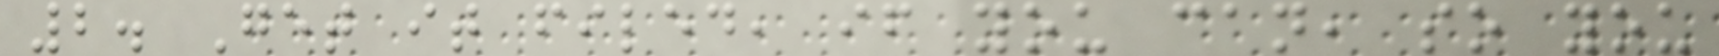2. Get it filed, if you can, so you
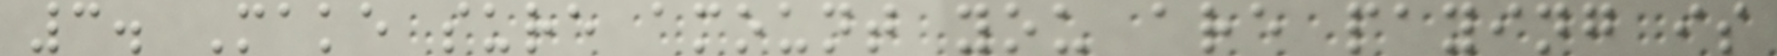3. Make sure amount you are paying is
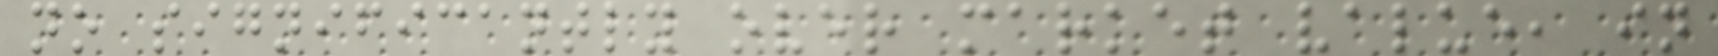no significantly over market value, in
